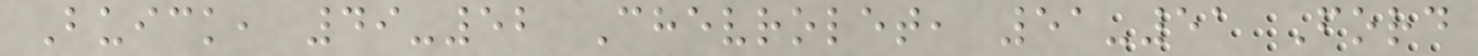Buick, 49-52 Chevrolet, 51-51 Ford
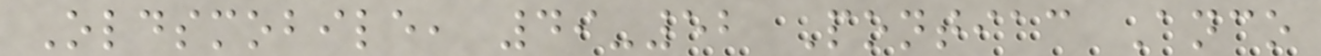Oldsmobile, 49-52 Pontiac Anco
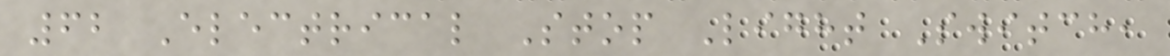62 Electrical Stop Light Switch,
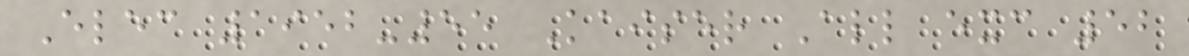Elec 1952-55 Kaiser All exc 52
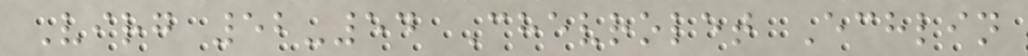Virg 52-54 Chevrolet Echlin
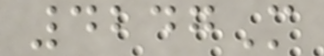4247M
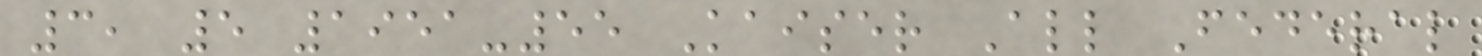3, 5 1951-55 Kaiser All Federal
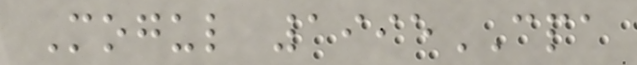Mogul 1995CPA
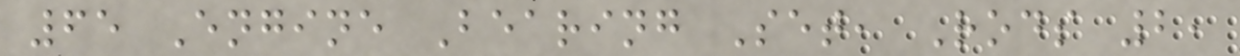65 Engine Bearing Set, Rods 2,
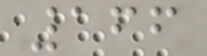166
